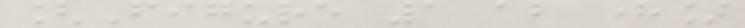[Figure 1 about here]
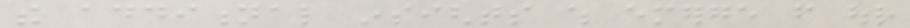the additional insights which emerge from our
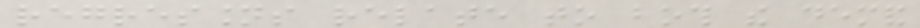regressions relate to both the demand
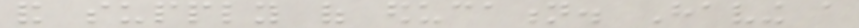and supply of education. Having a
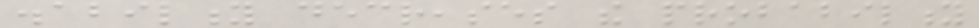disability decreases the probability
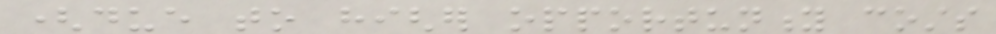(due to higher opportunity costs
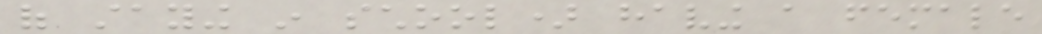of staying in school) having a female
